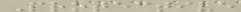Protective
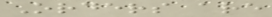Orders are
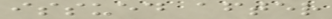issued after
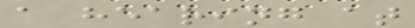a hearing at
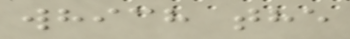which the
